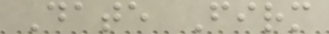Date Firm
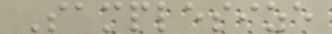Samplesize
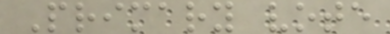Primary vote
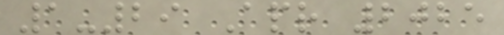1-29 Apr 2025
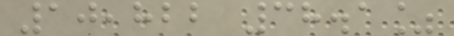10,822 38.1%
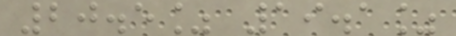20.5% 19.1%
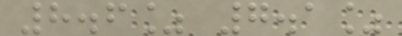8.6% 7.1%
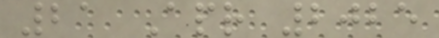21 Apr 2025
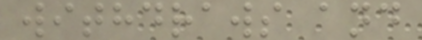withdraws and
